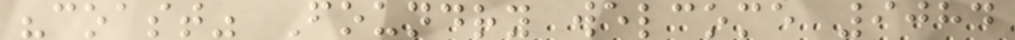"coast" Foundry welcome 9084
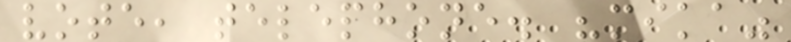vote, telephone. "mika"
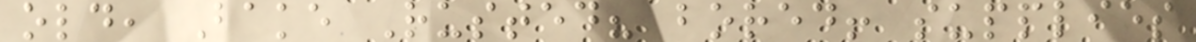old, Bake Rusted? bored! supplies
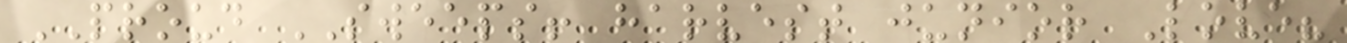PROUD SWEEPS! harvest junior Love?
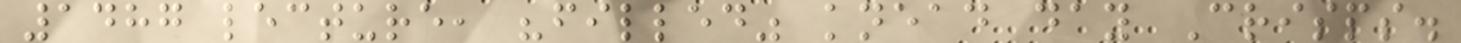1487 lecture, "filled" knead day Crisps.
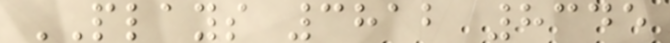PLAYS 3812 8345
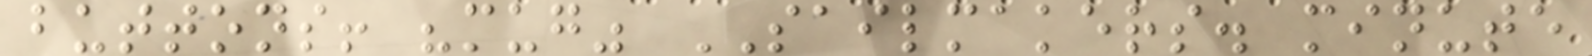buttons! "mug" SAILMAKERS. minute
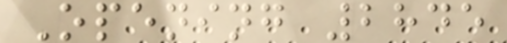Opening 2845
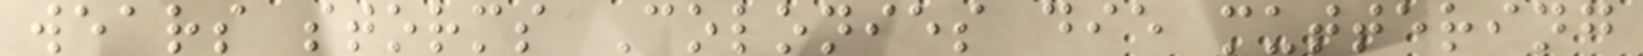wears storms Colonies die muttering
